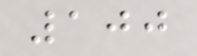100
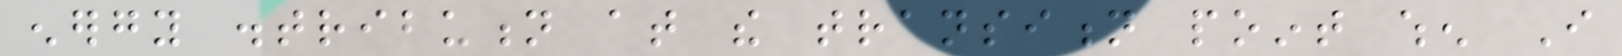energy distribution at the transition point when I
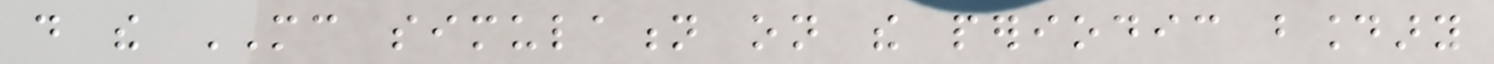do the MC simulation on the periodic boundary
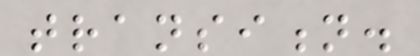transition.
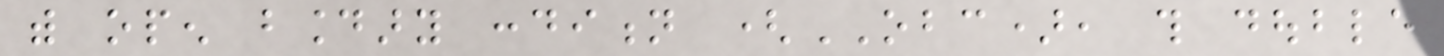with open boundary condition (OBC), this double
